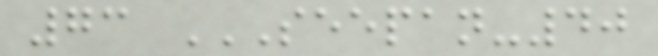73 SEEPAN-40
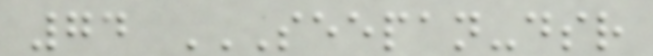74 SEEPAN-DSR
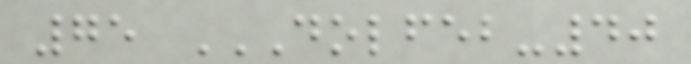75 DOLFEB-40
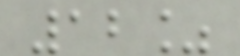12%
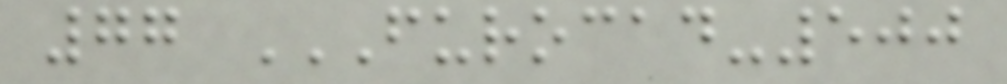77 FUROCAD-500
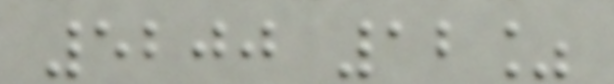5200 12%
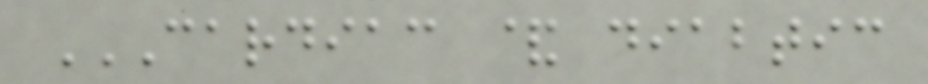CARDIAC & DIABTIC
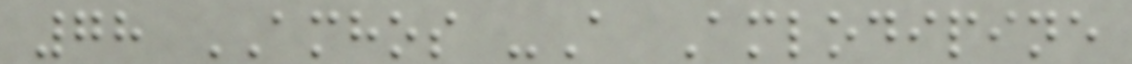78 AMHOS -A Amlodipine
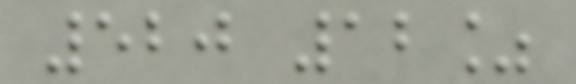520 12%
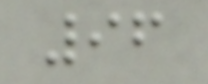96
